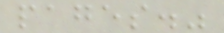pages."
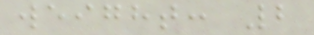weight: 2
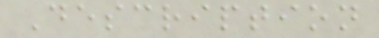Description
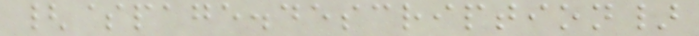{$page.description}
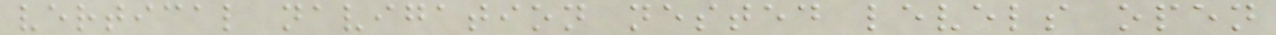vertical navigation nested levels open
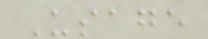Usage
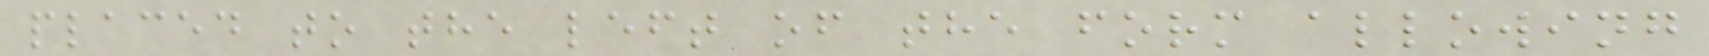placed to the left of the form allowing
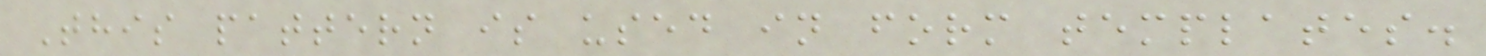This pattern is used in form templates.
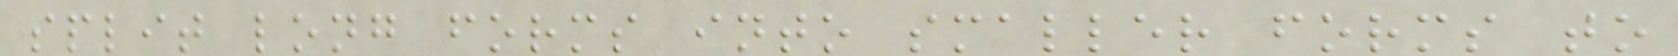split long forms into smaller forms to
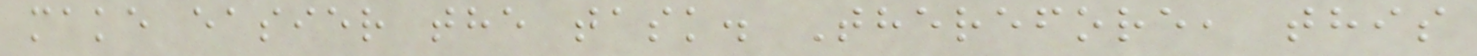make easier the task. Therefore, this
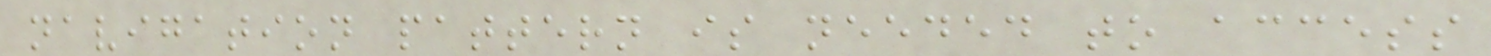navigation pattern is needed to access
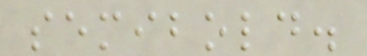semibold.
